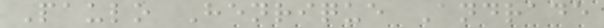Paulo Henrique Andrade
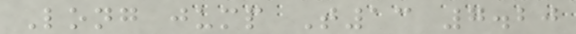Long jump T13 7.20
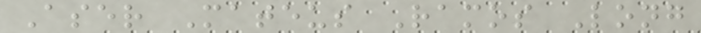Aser Mateus Ramos Long
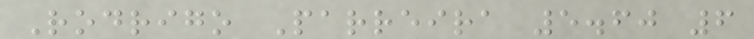Rodrigo Parreira 5.60 6
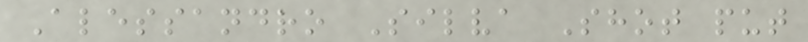Alessandro Silva Shot put
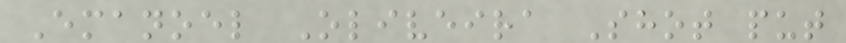Emanoel Oliveira Shot put
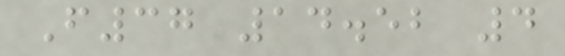F37 14.52 4
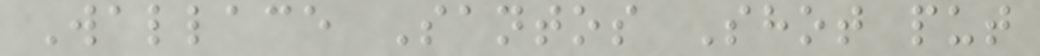Wallace Santos Shot put
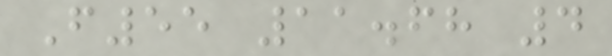F55 11.68 4
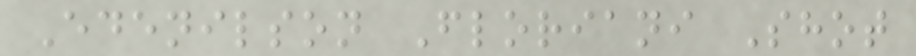Edenilson Floriani Shot
